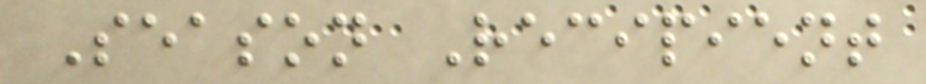Season Recipient
